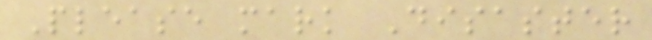Please mark Disaster
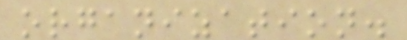organization.
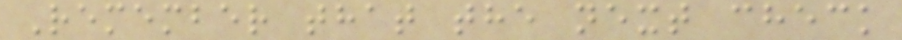Remember that the next check
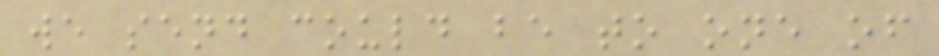we send could be to one of
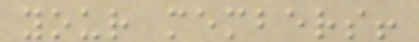your members!
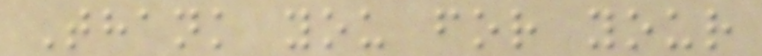Thank you for your
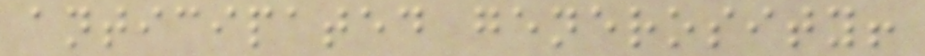anticipated generosity!
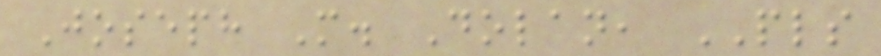Joseph M. Dolan, PLS
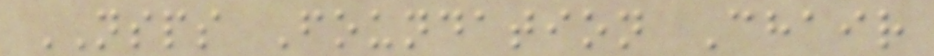NSPS Foundation Chair
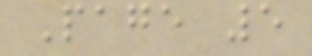Page 5
